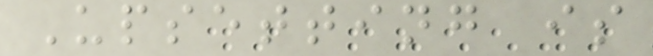Upsetting is
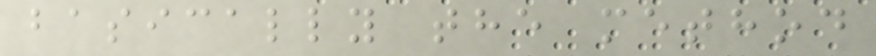basically the method
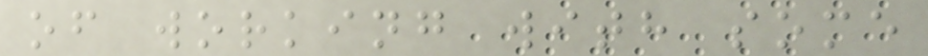of working with some
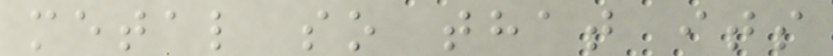metal so that its
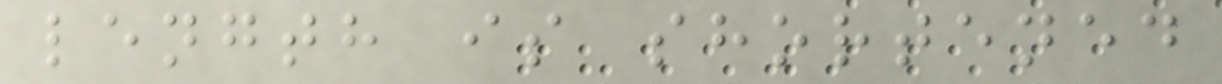length is shortened
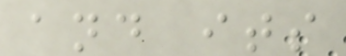and its
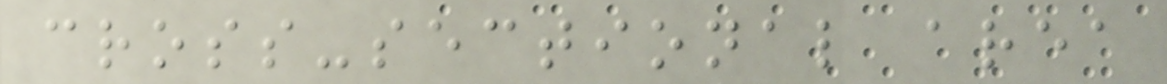cross-sectional area
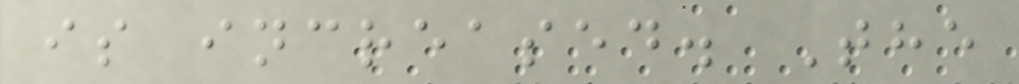is increased. The
